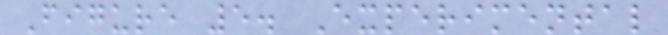Figure 5. Experimental
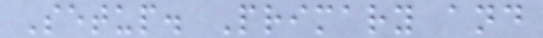Setup. Primary and
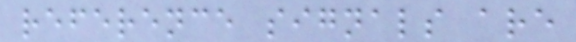reference signals are
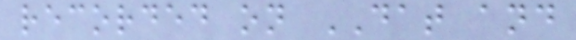recorded on DAT and
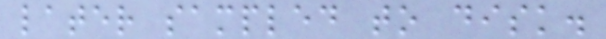later sampled to disk.
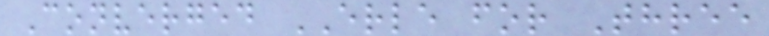Converged ERLE for Three
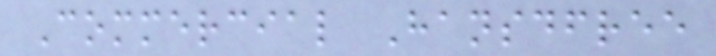Commercial Hansdfree
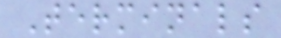Terminals
